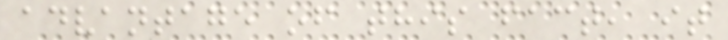advantage of this fact, it
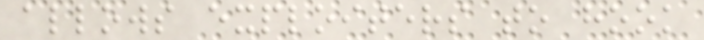allows exploiters to hook
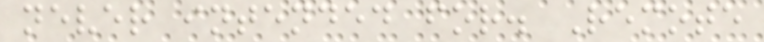never intended for. Remote
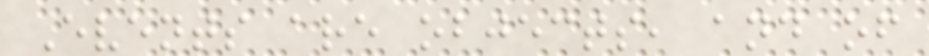Events are objects, and of
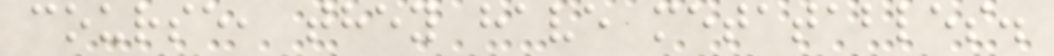course, they have metatables.
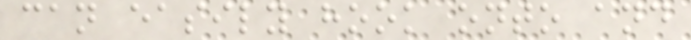can easily hook onto and
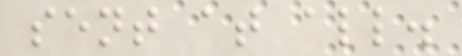sent at all.
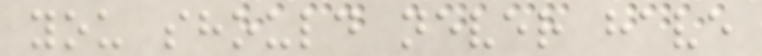you should never have
